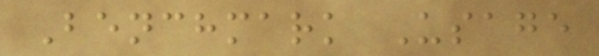Benchmark Usage
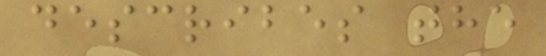describes the
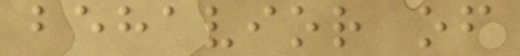behavior of
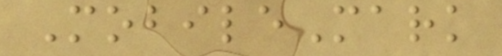MobileMark
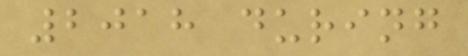2018 during
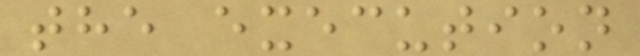the execution
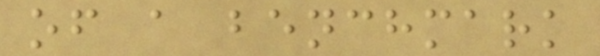of a benchmark
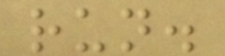run.
